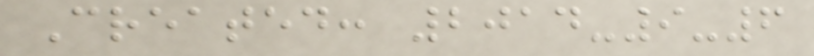Created: 2014-9-6
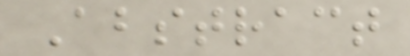Abstract
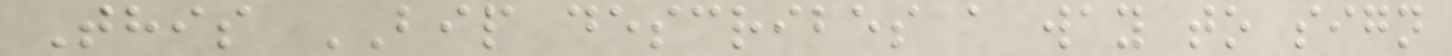This BIP describes a way to sign
